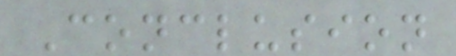Conclusion
